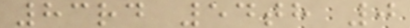83rd 54th 0
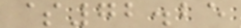$72.25
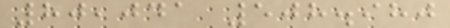80,041 508.980
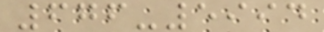676-5994
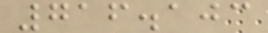716.103
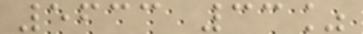5633 33%
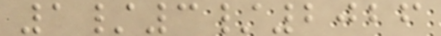1/3/2026
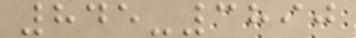845-3890
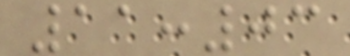11:03
